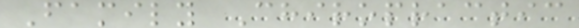Family Chiropractic
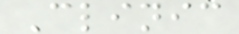Clinic
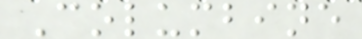Columbine
